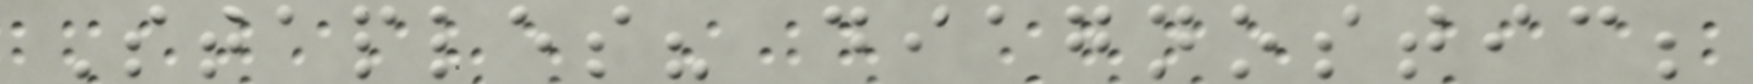Staples? diagnostic;
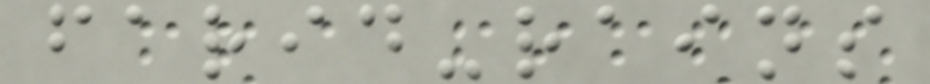farid-rains
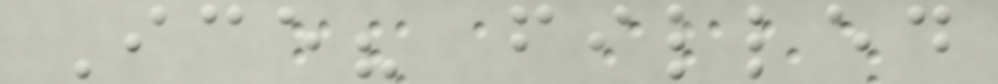Ice? filled
